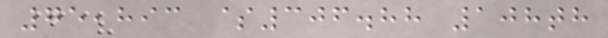75,893 $306.88 108th
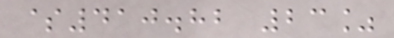$410.82 23%
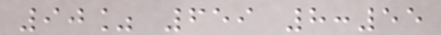90% 659 8:55
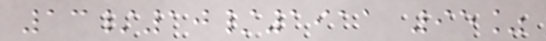13/10/1911 95%
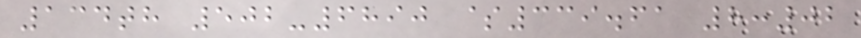134th 502-6890 $339.61 8:02
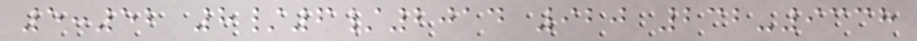5:52 8/6/2014 920 232-9338
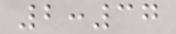2:37
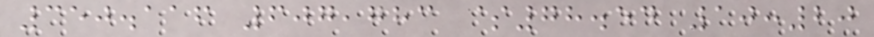350.116 607,783 $78.54 10:20
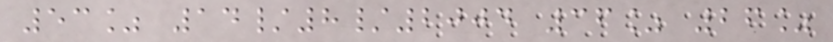53% 14/8/2004 36% 26%
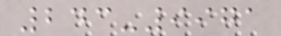243-9971
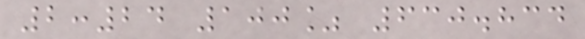2:24 100% 630.834
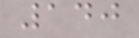140
